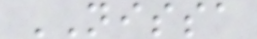NISSA
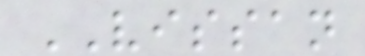VISSAN
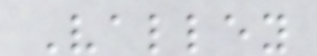Valley
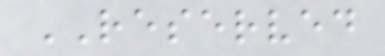RESERVED
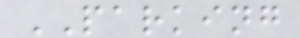PARKING
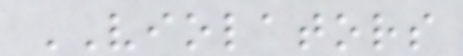VIOLATORS
